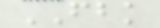FBK
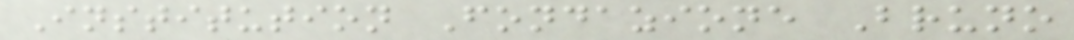Institution Fondazione Bruno
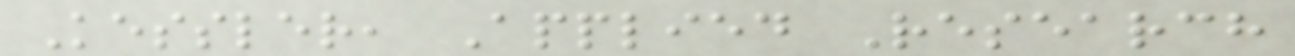Kessler, Applied Research
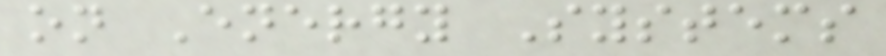on Energy Systems
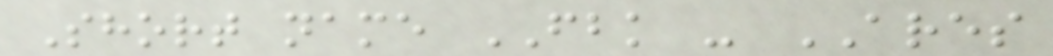Short name FBK - ARES
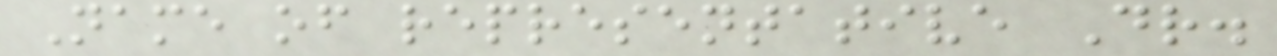Name of representative Dr.
